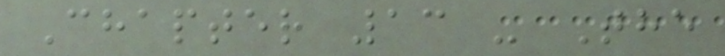Chapter 13 - The
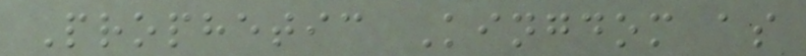Prophetic Kingdom as
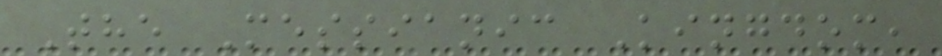The Messianic Kingdom,
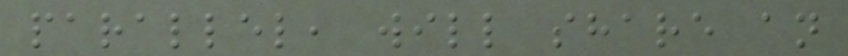parallel, will share an
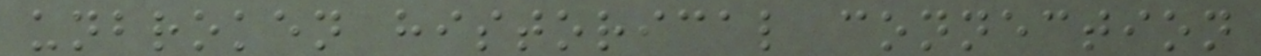unbroken historical connection
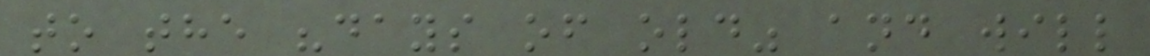to the "days of old" and will
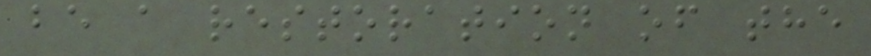be a restoration of the
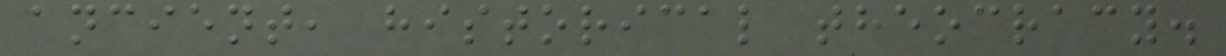ancient, historical theocracy.
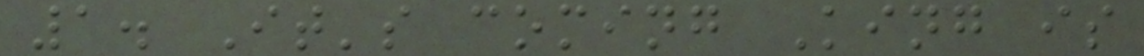1. It's coming King is
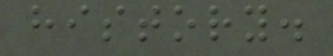history.
